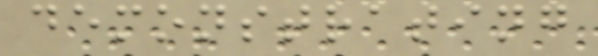demonstrating
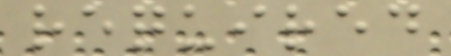required
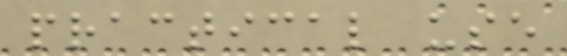practical use
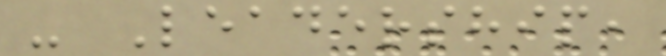- Leadership,
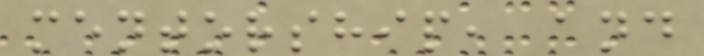mentorship, and
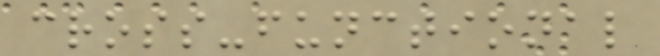cross-functional
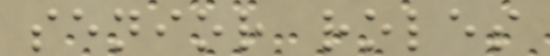senior roles
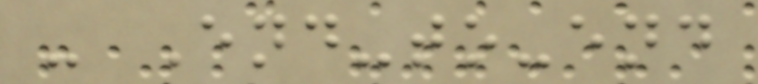- End-to-end
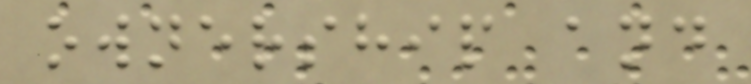ownership and
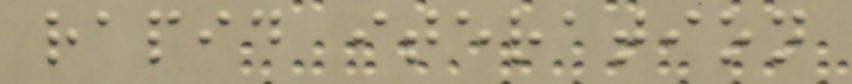rapid iteration
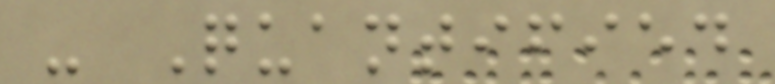- Quantified
